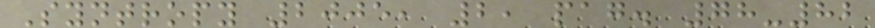Syntropy 2005, 2, pag. 78-82
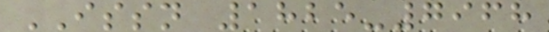ISSN 1825-7968
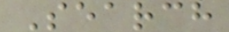Search
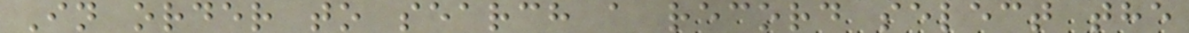In order to search a record select the
